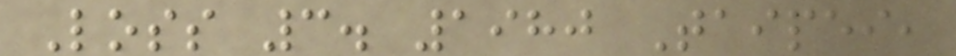Loss 3. 1980 Taipei,
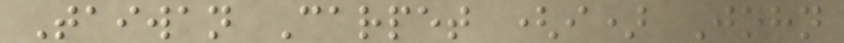Taiwan Carpet (i) John
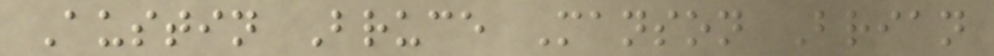Austin Bruce Manson Brian
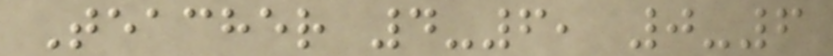Teacher 4-6, 0-6
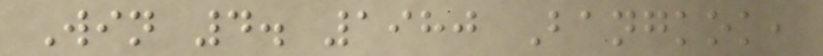Win 4. 1980 Bangkok,
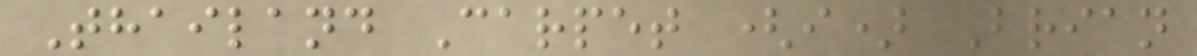Thailand Carpet (i) Brian
